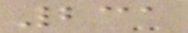231
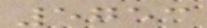5753
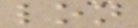lon
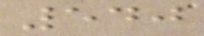540
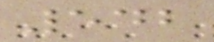542
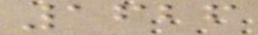1626
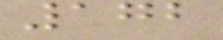172
